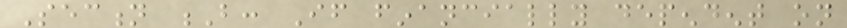Section B: If financially dependent on
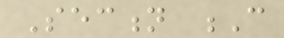Section C
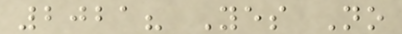2021? Yes No
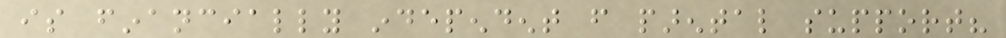is financially independent from parental support?
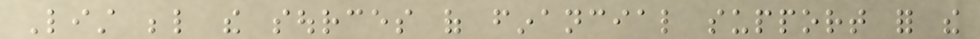List below the sources of financial support for the
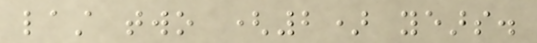last two (2) years.
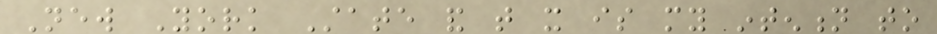New York State and that it is my intention to
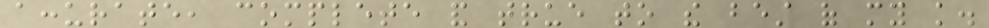accurate, complete and true to the best of my knowledge.
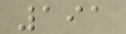191
